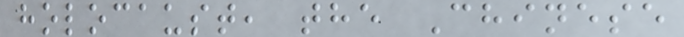holocaust, the Chinese
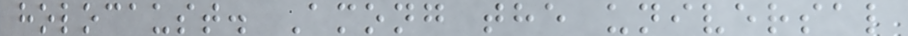holocaust. Among the universal
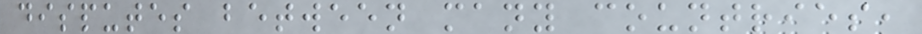disputes between many countries,
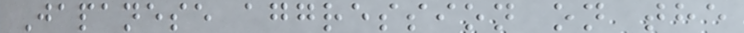Japanese aggression on the
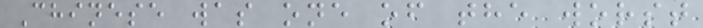Chinese was one of the worst
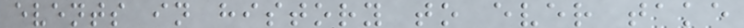events in history to ever take
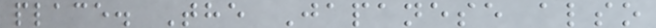place. The Japanese also
